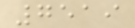7519
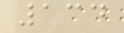134
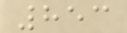853
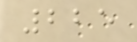225
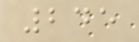245
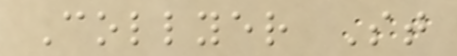Collyer St
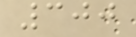300
